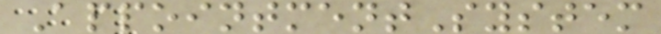AppointmentSystem
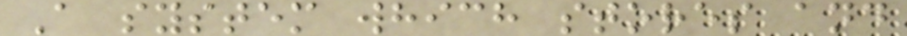A system which stores and
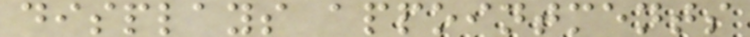displays appointments
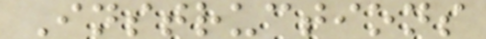Instructions
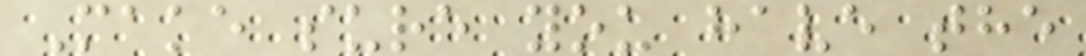Make sure you have the
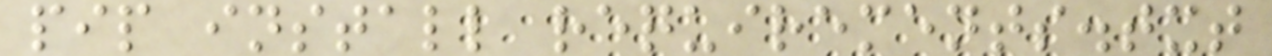pip install requirements.txt
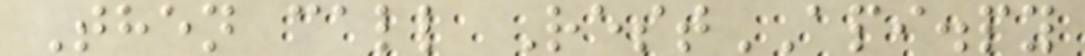Then call RestAPI.py
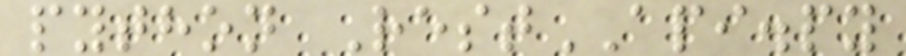python RestAPI.py
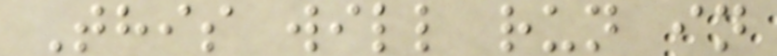This will run in
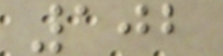102
